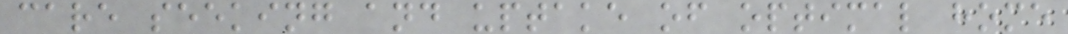care seeking and uptake of optimal home
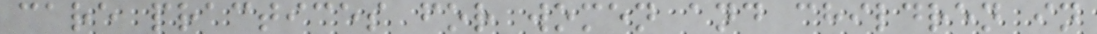care practices for women and children in
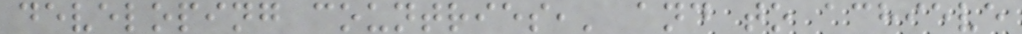developing countries,' and to achieve
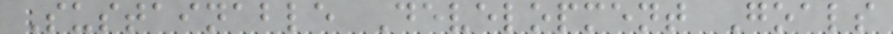Sustainable Development Goals
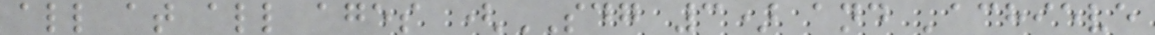all at all ages (SDG 3) and 'achieve
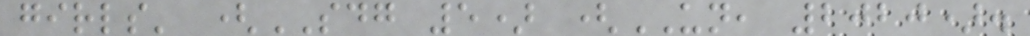girls' (SDG 5) (UN, 2020).
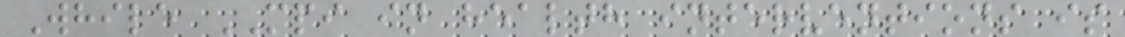While MPI in health interventions is
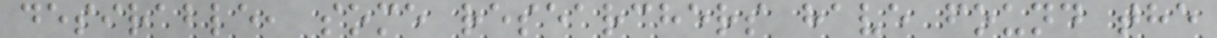desirable, some researchers have found the
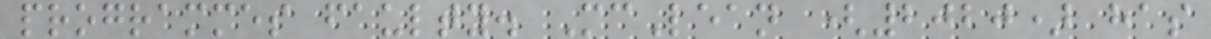programmes faulty. McLean (2020) has
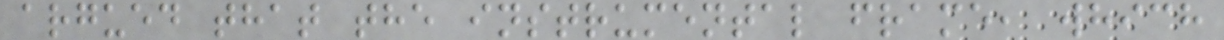argued that the instrumental frame, which
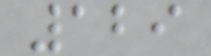129
